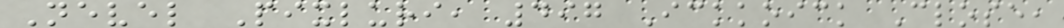Nevel Pixluri, 497 Ickkoick Close,
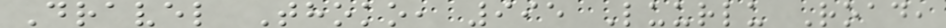Dravel Thoko, 995 Luurlu Road,
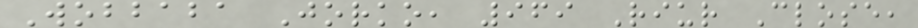Wobbaba Jorko, 969 Riur Close,
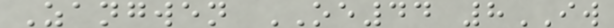Zangwen OE44 8IW
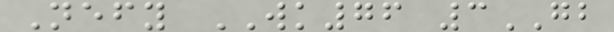Nefy WK76 3GB
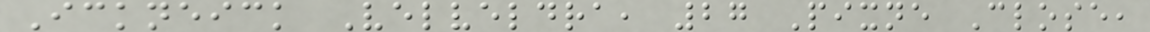Ickneick Velveldra, 27 Pixne Close,
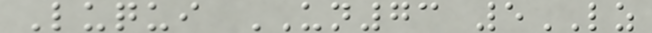Luqui UN73 5LZ
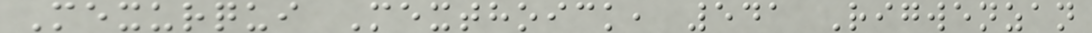Mexurqui Mexthoick, 541 Rigwenzan
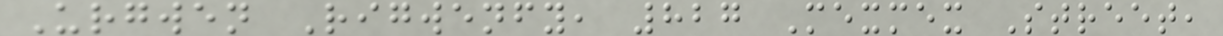Urgwen Rigwenfy, 827 Mexmex Street,
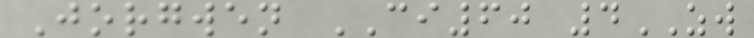Jorgwen CI60 4ZW
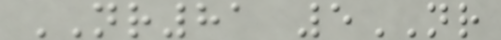NR81 5NR
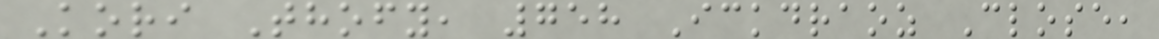Kori Thofy, 758 Ickdraoz Close,
